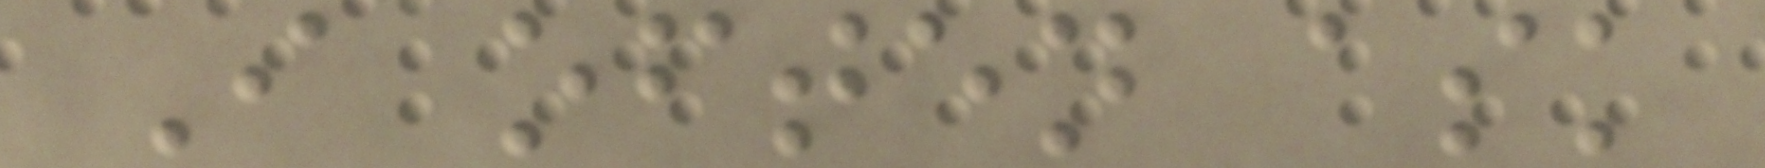I often ask
